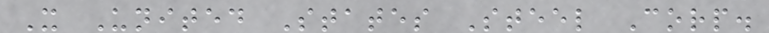X United States Steel Corp.
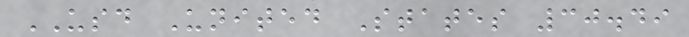USD United States 30.49
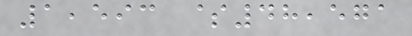1,593 $48,571
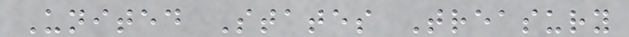United States Treasury
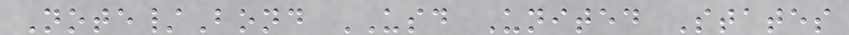Note/Bond USD United States
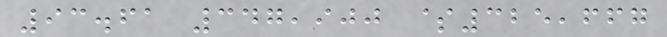93.61 347,900 $325,667
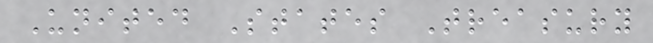United States Treasury
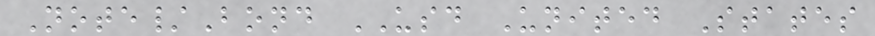Note/Bond USD United States
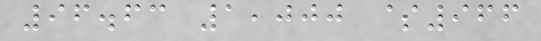96.63 1,000 $966
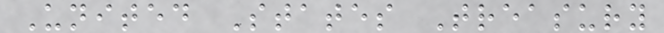United States Treasury
